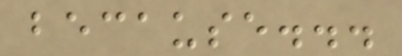because...
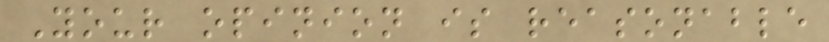Your opinion is reasonable
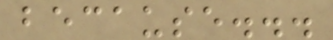because...
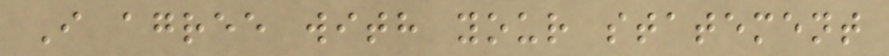I agree with your statement
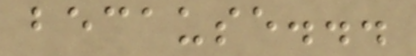because...
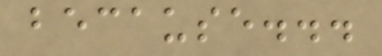because...
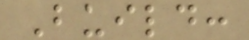Build:
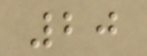20
